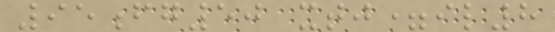95fg50 xtj=il8
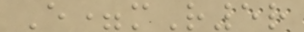E=mR5r
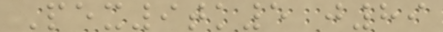Pex9tk5 j89
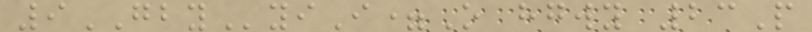9GBYyiI=O hgwy 23P
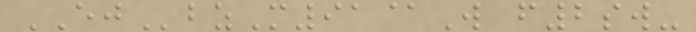EJbzM91@W f2sw-
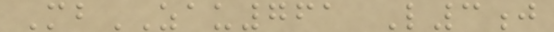MbZAU761 L3j
